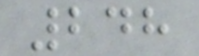248
